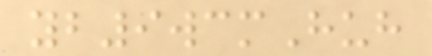yb9wcmHuh
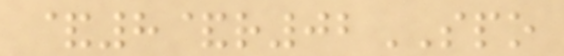&8&r02SPO
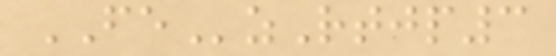FEzRtjp3
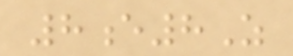8e8Z
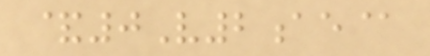&0V2ae@
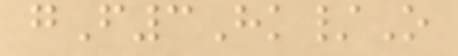gF3Hk/O
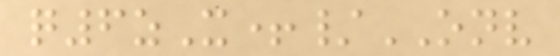q6zX+/ONV
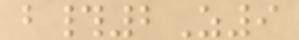b#2Z9
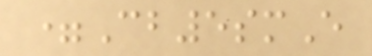=Cb5smE
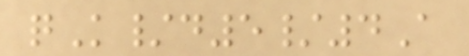qK/d5/4A
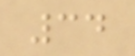34
